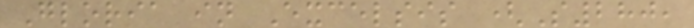Gloria in Excelsis (S280,
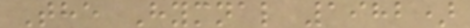The Hymnal 1982)
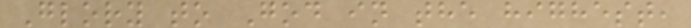Glory to God in the highest,
